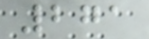271
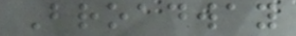Broadway
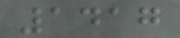1417
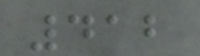412
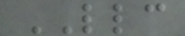LLC
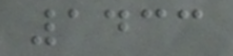1433
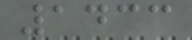1433
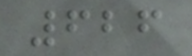626
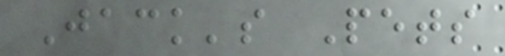Jack's Pets
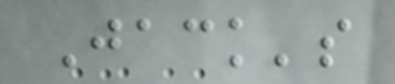Jack's
